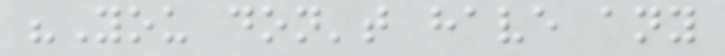"You don't have any
